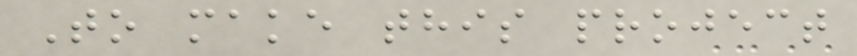To make this project
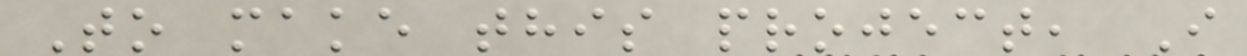To make this project, I
